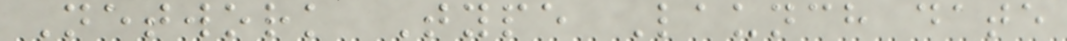Network Type Launch date
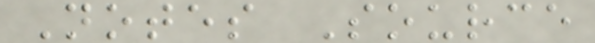Notes Source
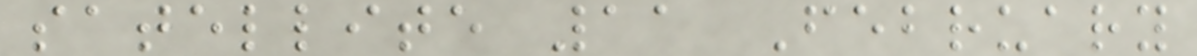satellite 11 February
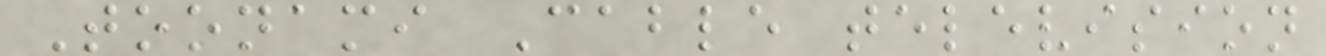Toonami Cable television
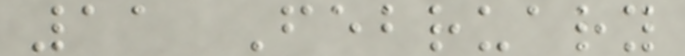11 February
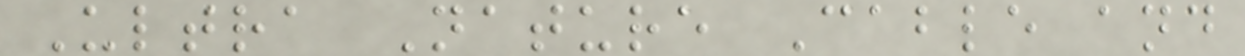Ultra Nature Cable and
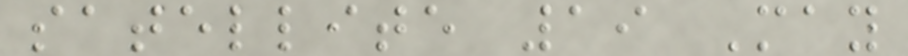satellite 19 May
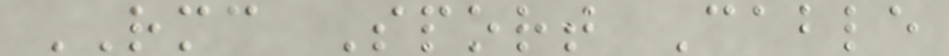RMC Sport Cable
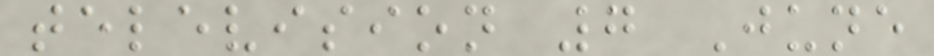television 7 June
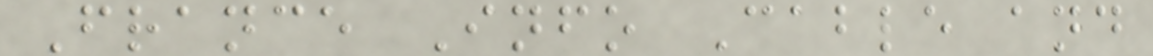France Info Cable and
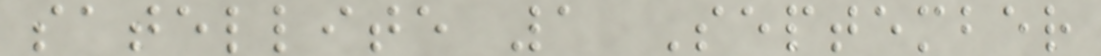satellite 1 September
